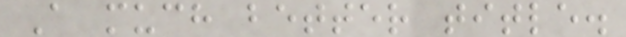A much better title.
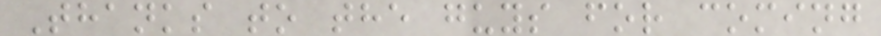Thanks to the guys for coming
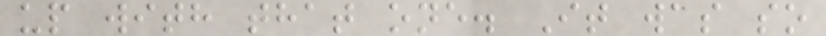up with that one. It was so
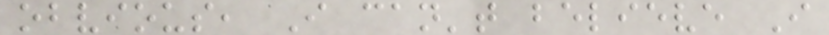obvious, I can't believe I
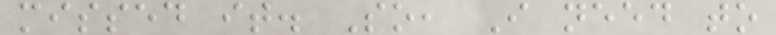missed it. So, I need to
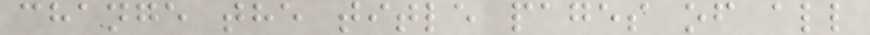change the title pages of all
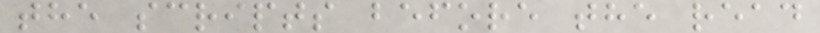the scripts before the read
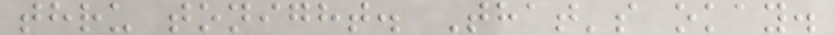thru tonight. That's okay.
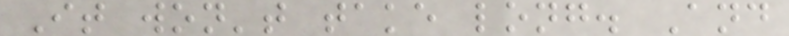It won't take long. And
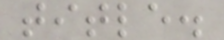title.
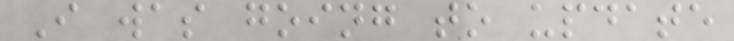I was going to update
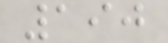190
